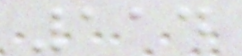114
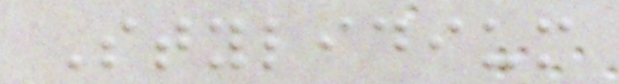Stylidium
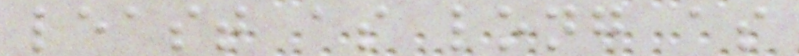least as long as
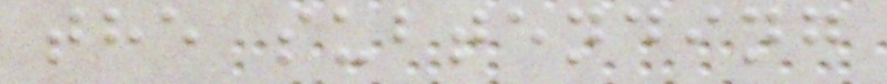the subtending
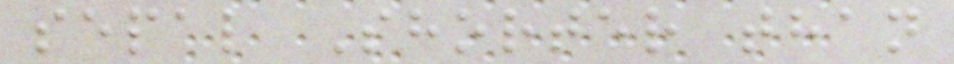sepal Shorter than
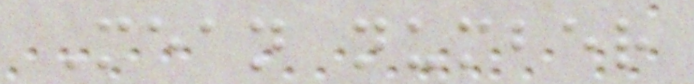Mean number
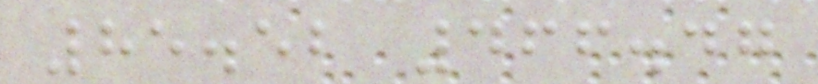85.52 466.47
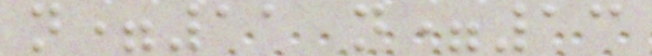n=11 n=13
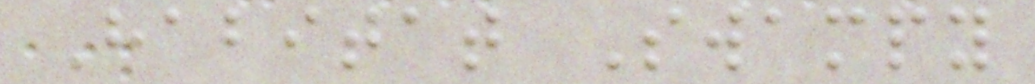Habitat Swampy
